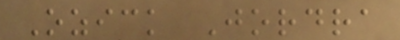Ozick Jordra
